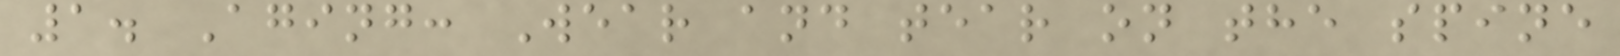1. Aging: Wear and tear on the spine
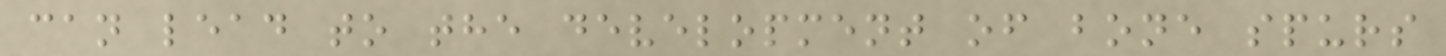can lead to the development of bone spurs
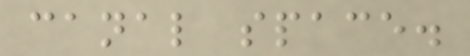canal space.
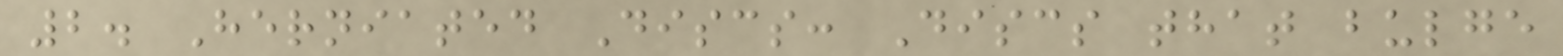2. Herniated Discs: Discs that bulge
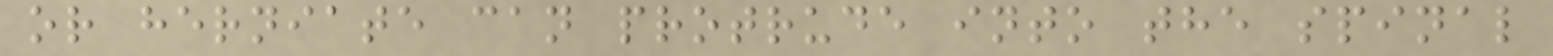or herniate can protrude into the spinal
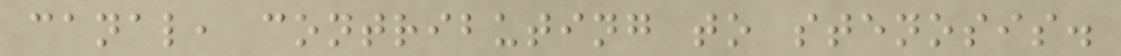canal, contributing to stenosis.
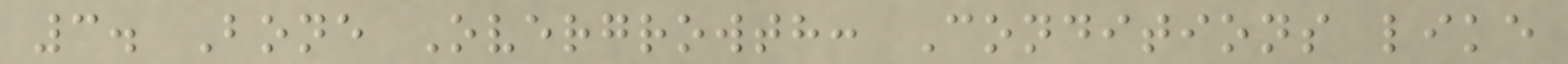3. Bone Overgrowth: Conditions like
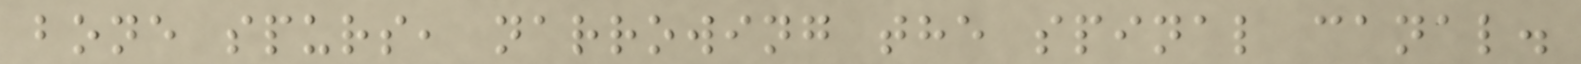bone spurs, narrowing the spinal canal.
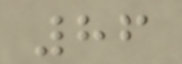86
